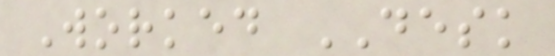Worked DESK
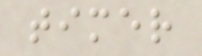timer
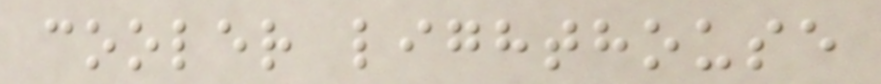cooler lighthouse
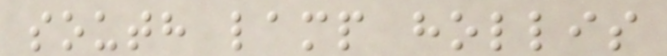south lamp hollis
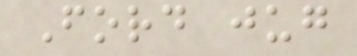Ford jug
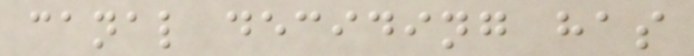canal deciding has
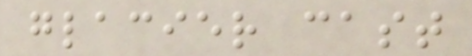glacier cast
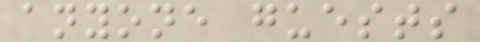anyone guests
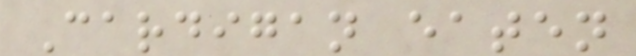Cardigan eaten
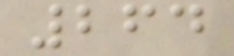264
